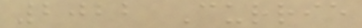2022 Currie
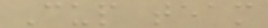Cup team
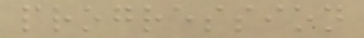progression
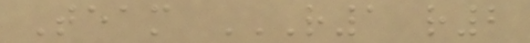Team R1 R2
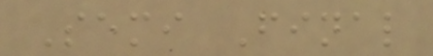Semi Final
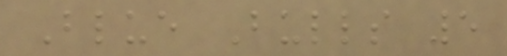Blue Bulls 5
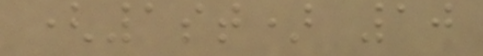(1st) 10
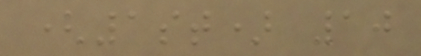(1st) 10
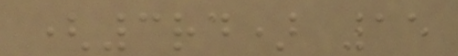(3rd) 15
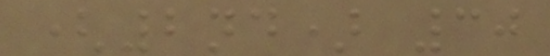(2nd) 30
